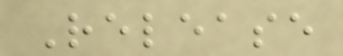Release
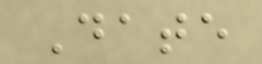Date
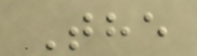The
